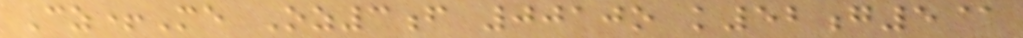Cz+Me Oz3f 0010o k52g5@
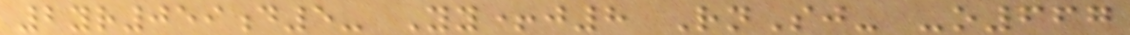2yr059d5- Yy+j8 RnSj- -o667
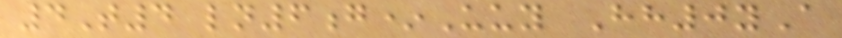4T4 ln6g*Uuy Hh0yA
